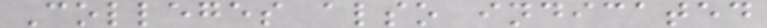Colleges also indicated
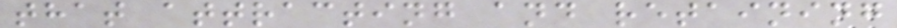that attracting and retaining
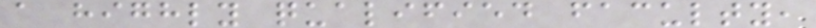a highly qualified faculty,
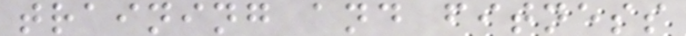training and fitness
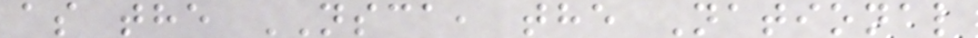as the NSCA, the National
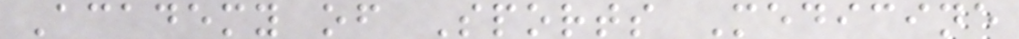Academy of Sports Medicine
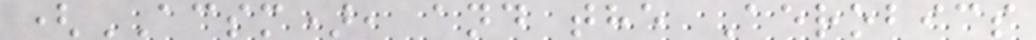(ACSM), and the Aerobics
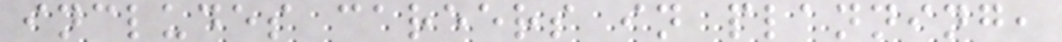includes careers in planning,
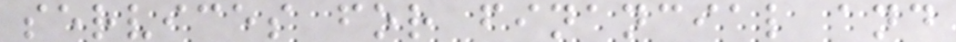services for financial and
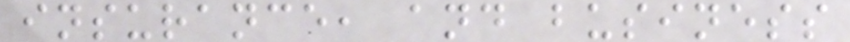insurance, and business
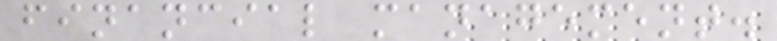financial management.
